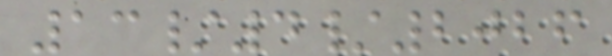13/4/2026
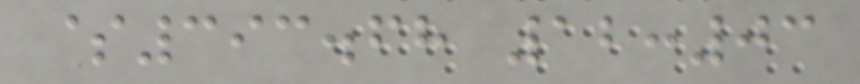$393.68 12:03
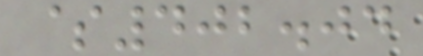$402.04
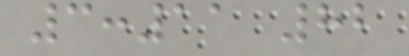3:11 82
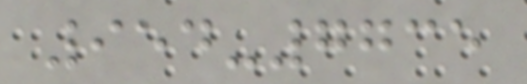954-7735
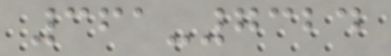361-7324
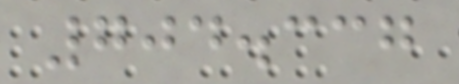704.337
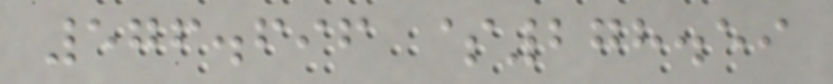576.696 $278.59
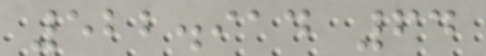522.914 64
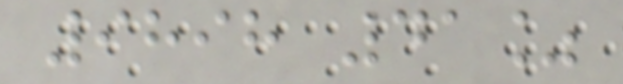9898 41%
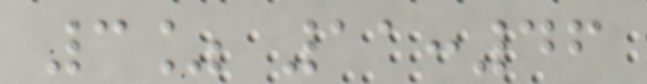3% 11:46
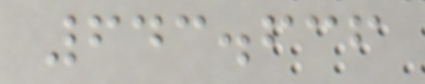643.636
